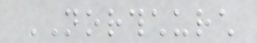NORTHCHURCH
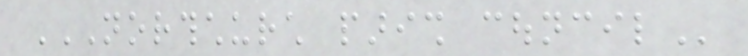NORTHCHURCH PARISH COUNCIL
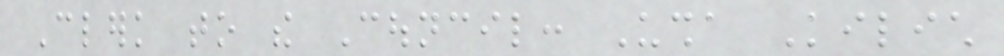Clerk to the Council: Usha Kilich
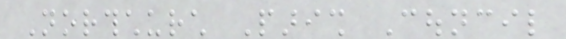Northchurch Parish Council
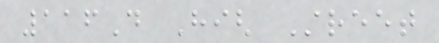116D High Street
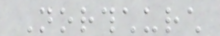Northchurch
